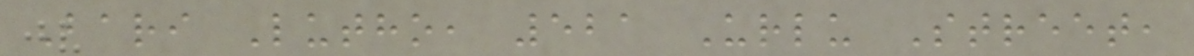Bari Lutho, 521 Urlu Street,
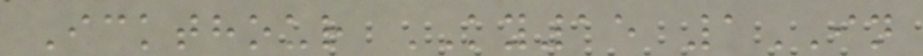Ickthour KY15 1IN
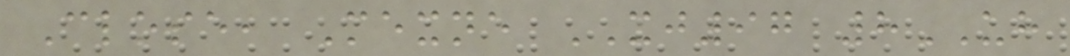Close, Mexne XJ97 8UH
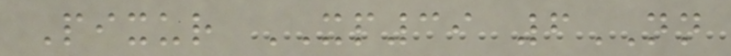Pixur XP39 6NN
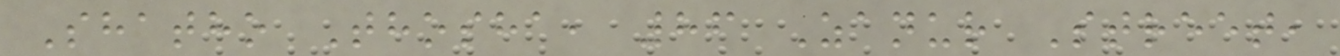Shatho Thosha, 86 Zanur Street,
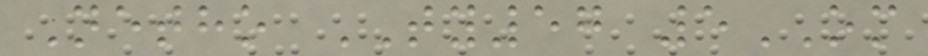Netho TY57 5OM
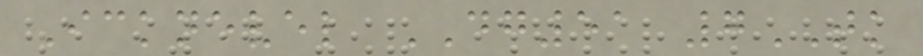Icknevel DG51 7TK
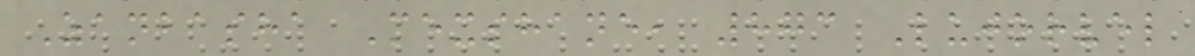Zanbasha Mexshane, 873 Lujorvel
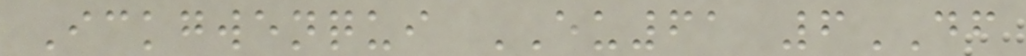Ickgwenqui EU61 6DF
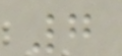7
